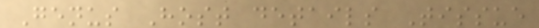Genus Host details Tissue
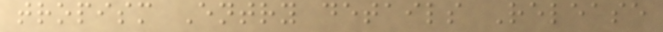tropism Entry details Release
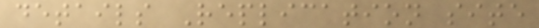details Replication site
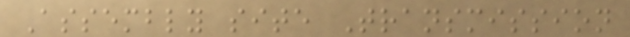Assembly site Transmission
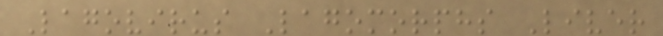Lagovirus Lagomorphs Liver
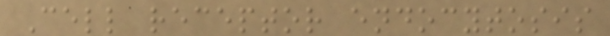Cell receptor endocytosis
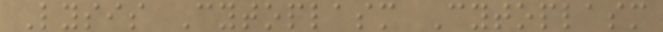Lysis Cytoplasm Cytoplasm
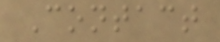Contact
